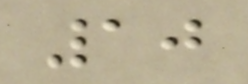10
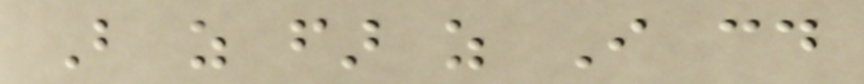But as far as I could
